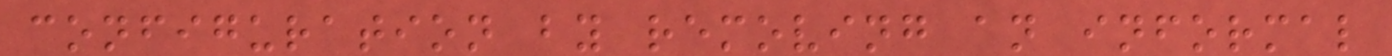configuration by removing an informal
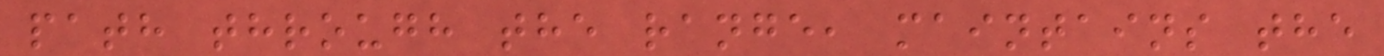path through the range, maintains the
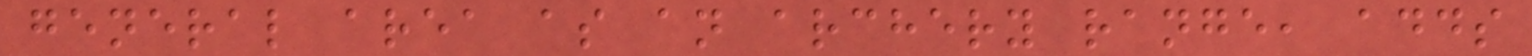general area as an archery range, adds
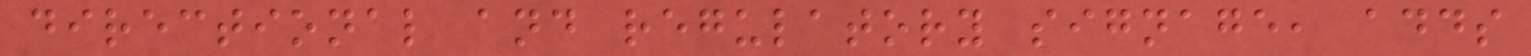directional and regulatory signage, adds
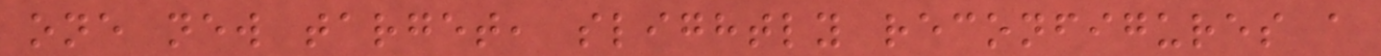one new target, slightly reconfigures a
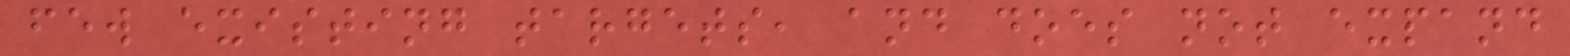few existing targets, and does not expand
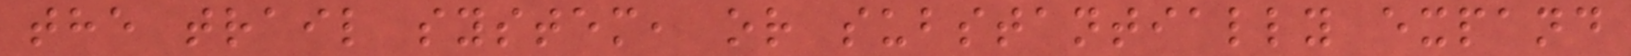the trail system, or substantially expand
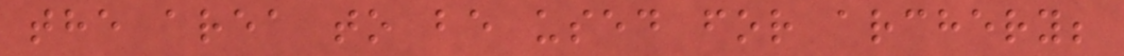the area to be used for archery;
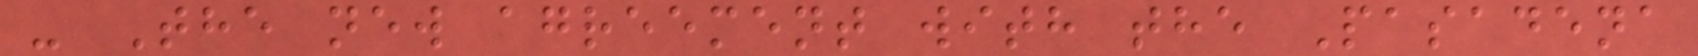- The new agreement with the Pasadena
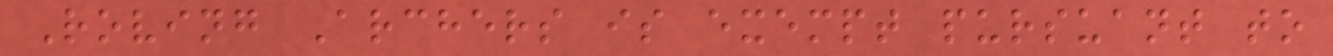Roving Archers is exempt pursuant to
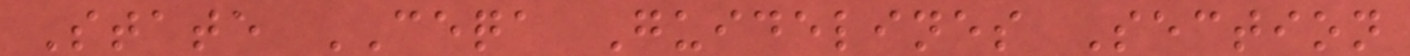State CEQA Guidelines Section
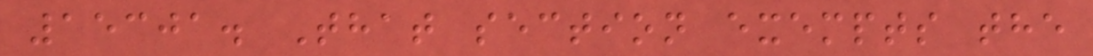15301. That section exempts the
